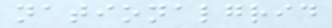nationalgrid
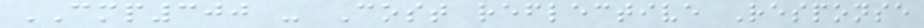CMP300 - Cost reflective Response
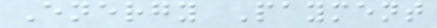Energy Payment
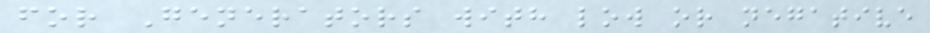for Generators with low or negative
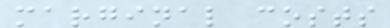marginal costs
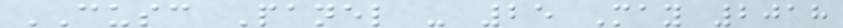CUSC Panel - 25 May 2018
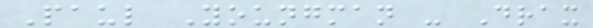Paul Youngman - Drax
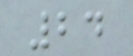24
